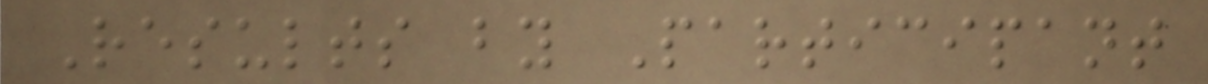Results by Participant
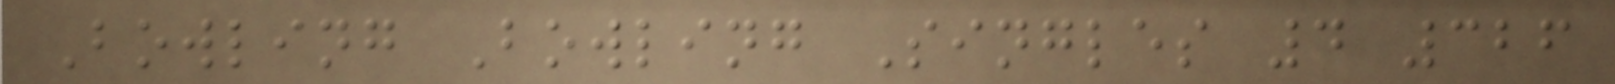Bowling Bowling Singles 4 326
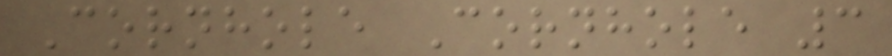Cornhole Cornhole 3
